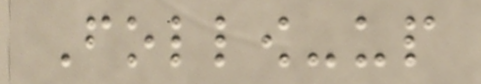Follow-up
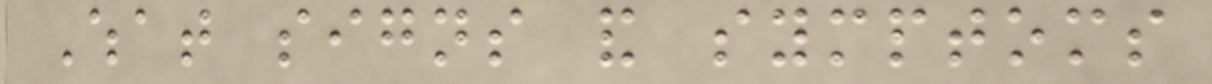What signs and symptoms
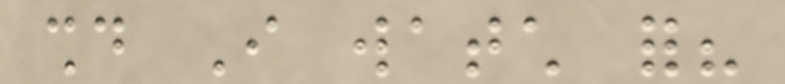should I watch for?
